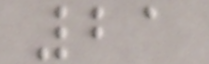21
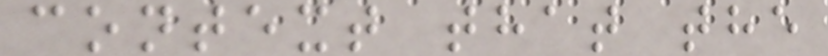context that the
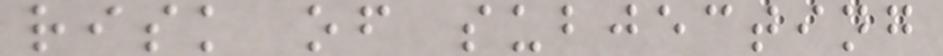risk of subjecting
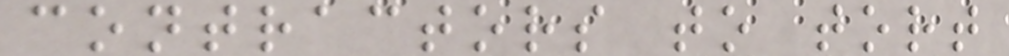contractors to tort
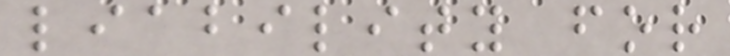liability for
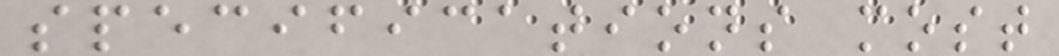specifications most
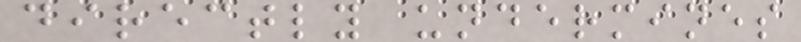directly undermines
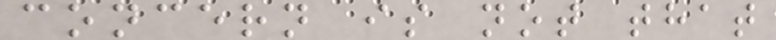concern is not that
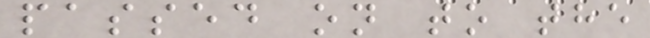passed on to the
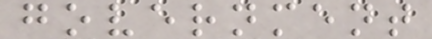government
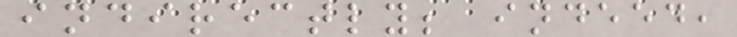indirectly; indeed,
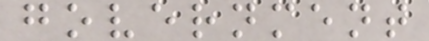government
